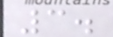3.
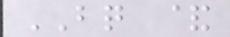BQ &
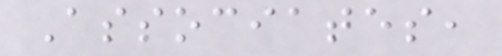Associates,
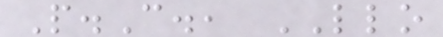P.C., LLO
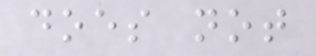does not
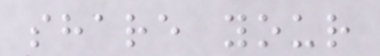share your
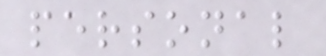personal
